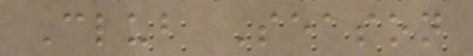Club Season
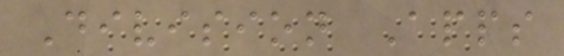Division Apps
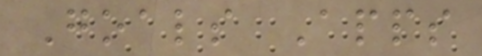Goals Apps
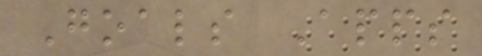Goals Apps
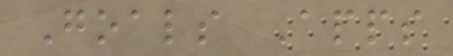Goals Apps
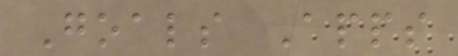Goals Apps
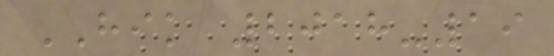HIK 2018-19
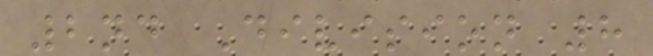2nd Division 8
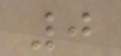0
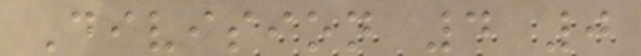Division 4 0
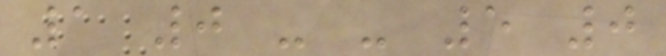1 0 - - 5 0
